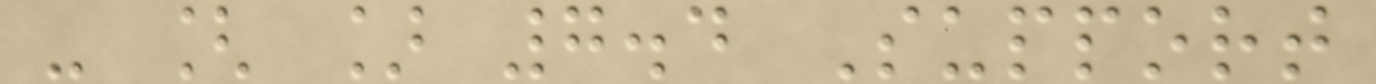- [ ] 7.4 Support
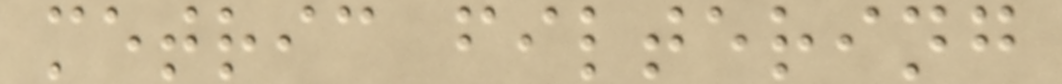metric filtering
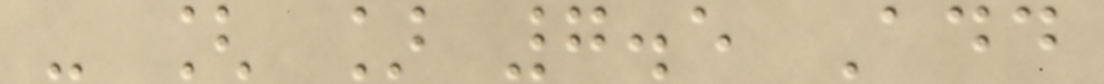- [ ] 7.5 Add
